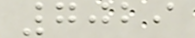7029
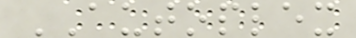AUTOPLEX
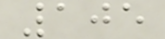105
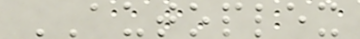AUTOPLEX
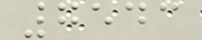7543
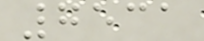7531
